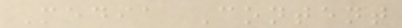Media Content
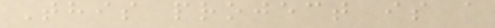This project is a
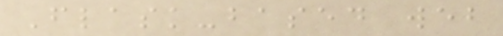Flask-based web
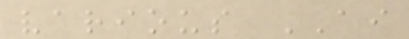various AI
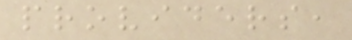providers,
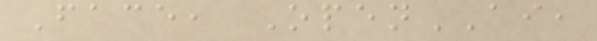Face, OpenAI,
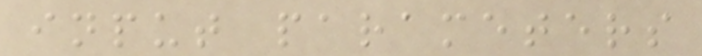input parameters
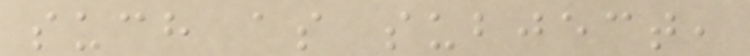such as subject,
